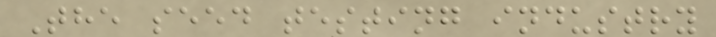The seed testing industry
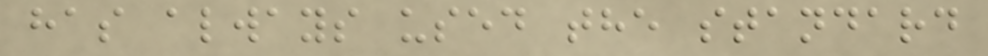has always used the standard
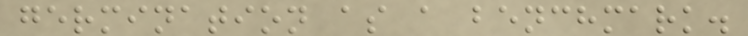germination as a benchmark.
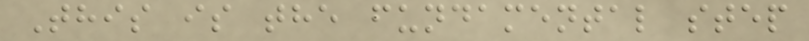This is the fundamental step
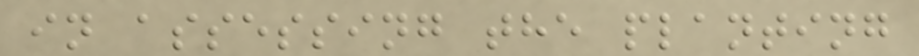in assessing the planting
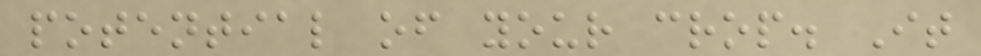potential of your crop. It
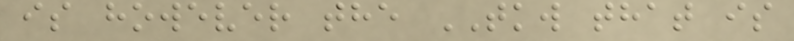is however the TKW that is
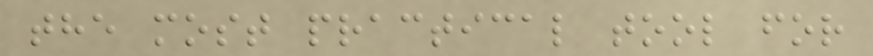the most practical tool for
